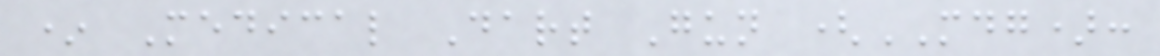* Medical Dart Gun (MDG):
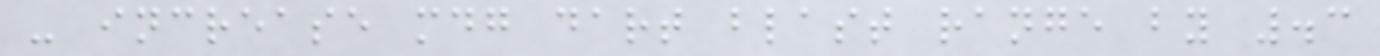- increase mdg dart blast range by .3
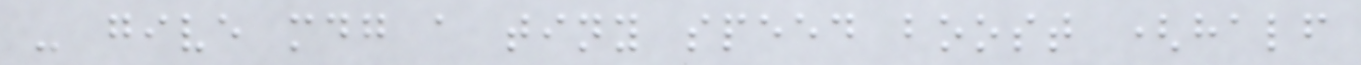- give mdg a tiny speed boost (half
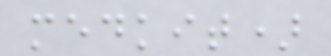medkit)
